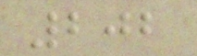202
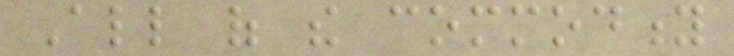All of the commodity
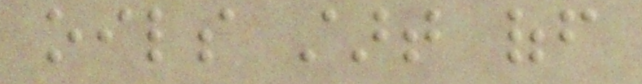oils start off
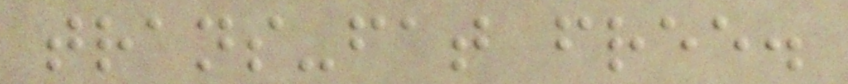trans-fat free.
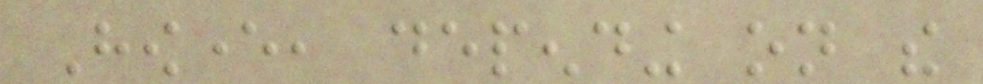However, depending on the
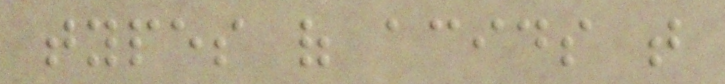types of acids that
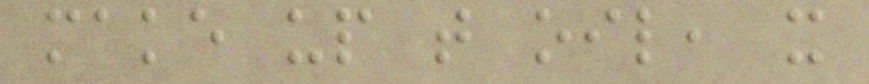make up that oil, it
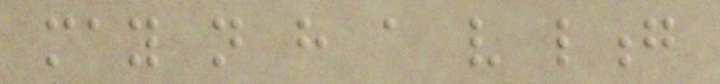may not have a very long
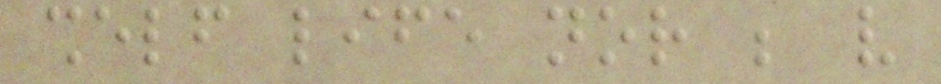shelf life nor be very
